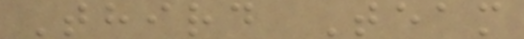Third Team
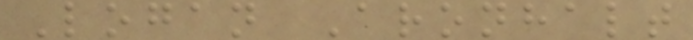Logan Aronhalt
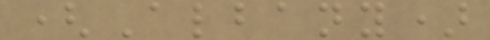(Albany)
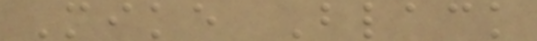Mike Black
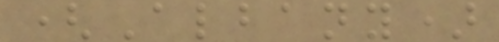(Albany)
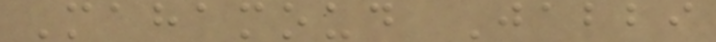Mahamoud Jabbi
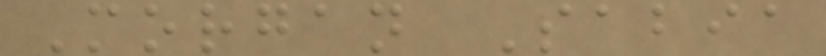Morgan Sabia
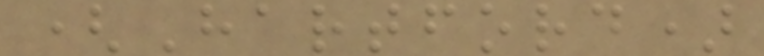(Hartford)
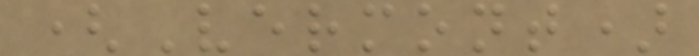(Vermont)
